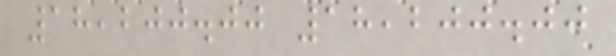18,200.00 18,200.00
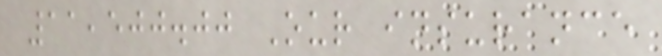11,500.00 Our insurance
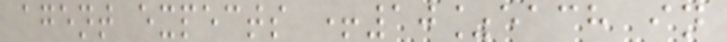agent expects +10%each in
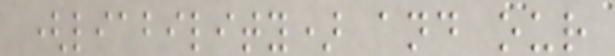(liability) and our
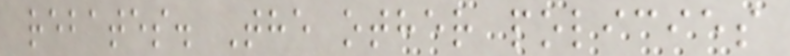rebates. The other policies
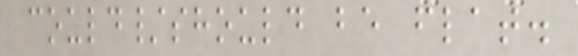could/should be flat.
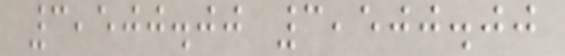3,500.00 3,500.00
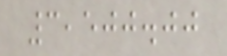3,500.00
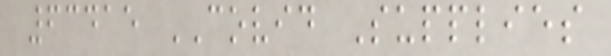63415 COVID Supplies
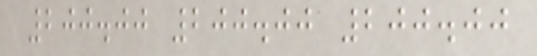200.00 200.00 200.00
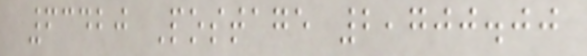63420 Postage 2,700.00
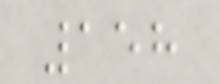158
